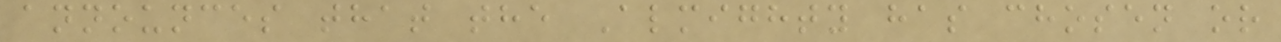announces that the Almighty has chosen or
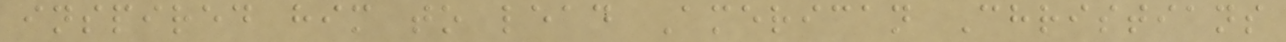inspired him to lead American Christians
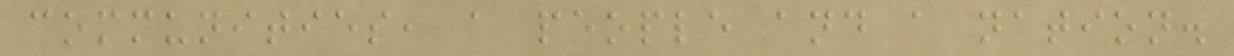communities, a people and a nation.
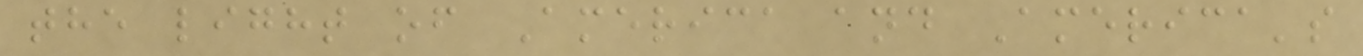the light of America and America's
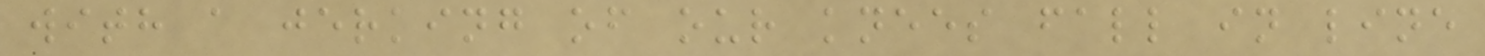with a jerking of our knees fall in line
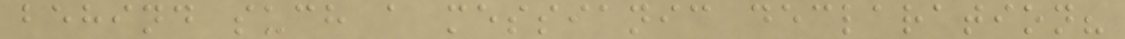behind such a messianic declaration?
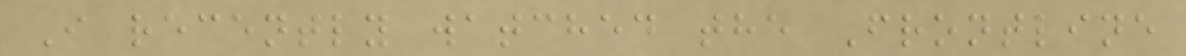I recently watched the Frontline
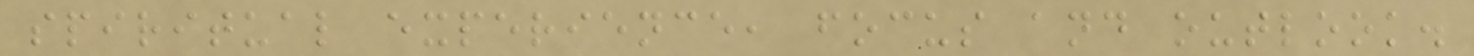spiritual experience, focus and outlook.
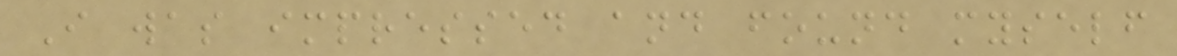I was impressed and found myself
